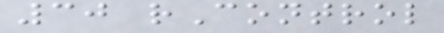30 rControl
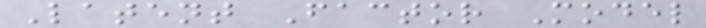Latent Factor Model
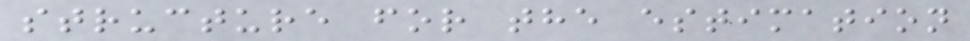structure for the estimation
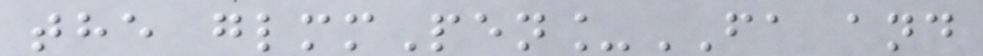the glmmPen_FA and
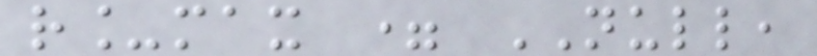r_max = NULL,
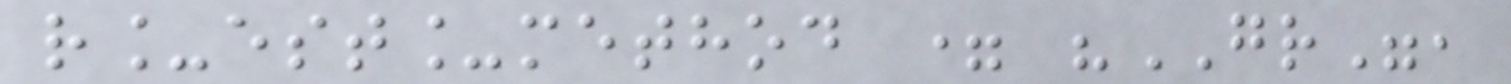r_est_method = "GR",
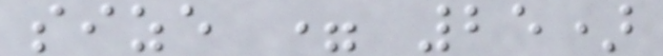size = 25)
